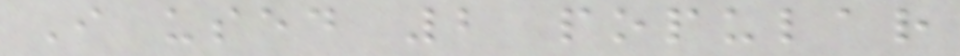I used 2 popular
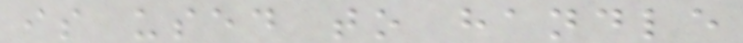is used to handle
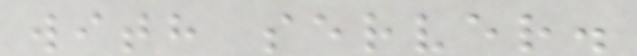with server.
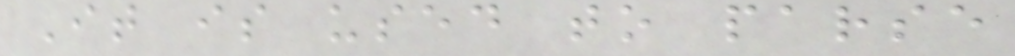It is used to parse
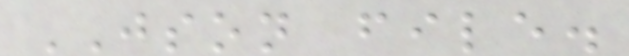JSON file.
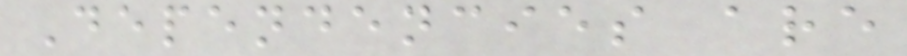Dependencies are
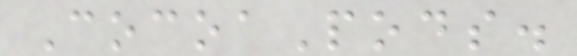CocoaPods.
